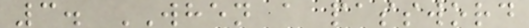3. WHEN a password
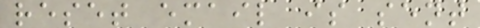reset email is sent
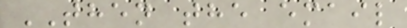THEN the email
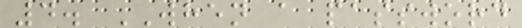4. WHEN a password
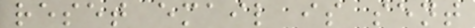reset email is sent
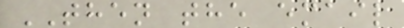THEN the email
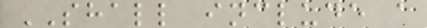SHALL include a
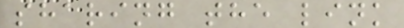sharing the link
